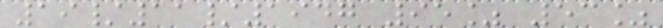19/11/1947 95% 53%
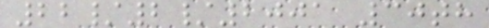22/2/2001 30th
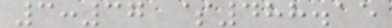3:37 $488.15
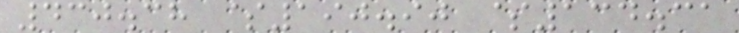430.38 $190.90 $134.31
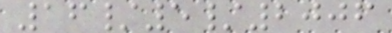16/5/2006
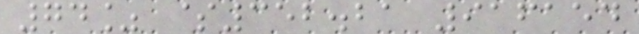74% $352.21 916154
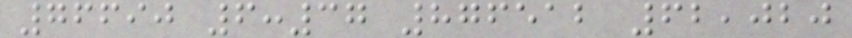76690 6:37 876512 62,020
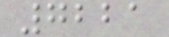7221
